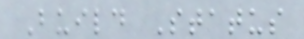Build Status
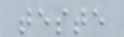teste
